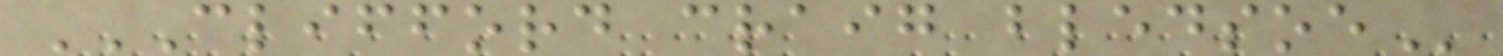CLIFFORD CRAIG BLEDSOE
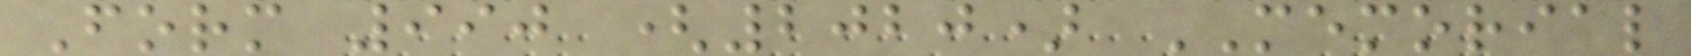Form 990 (2020) MEMORIAL
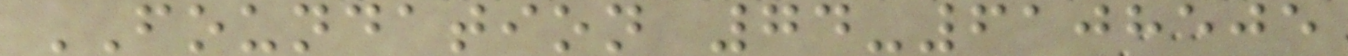FOUNDATION 74-6108505
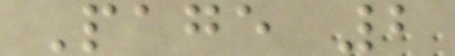Page 2
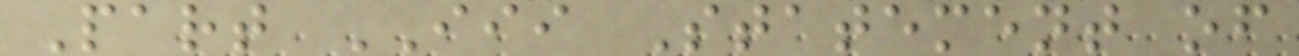Part III Statement of
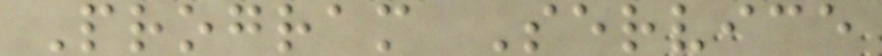Program Service
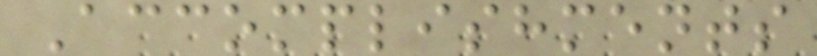Accomplishments
